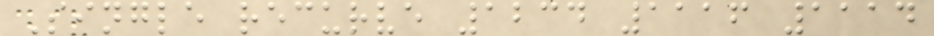Single recurve 1234 1116 1114
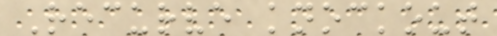Recurve knockout
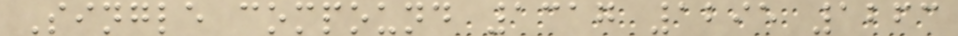Single compound 1317 1295 1263
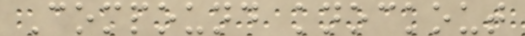Compound knockout
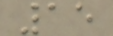15
